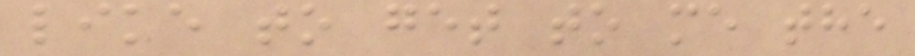like to get to me the
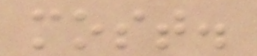most.
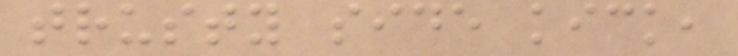trusty side kick,
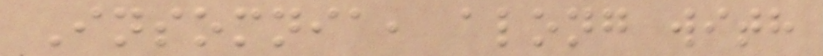Insomnia, along with
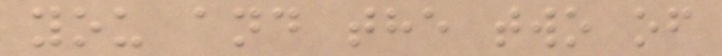you and the two of
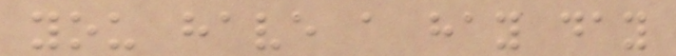you have a hay day
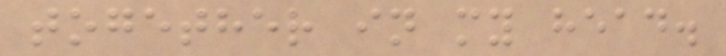together in my head.
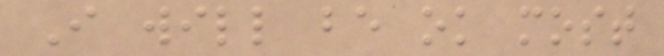I will be ok most
